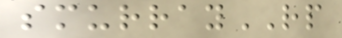smurrayRP
